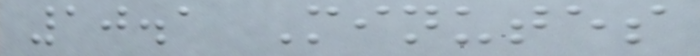10.1 Minutes
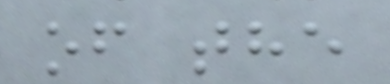of the
